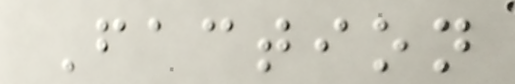Faction
